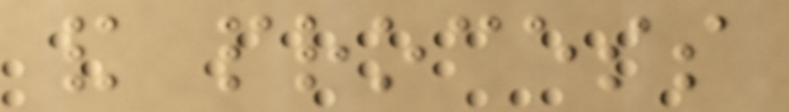and process
